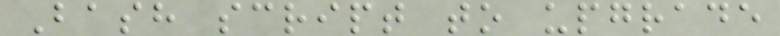Bash script to upgrade
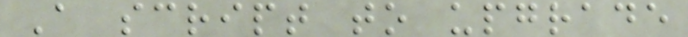A script to upgrade
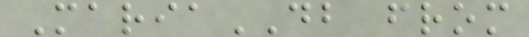MariaDB from
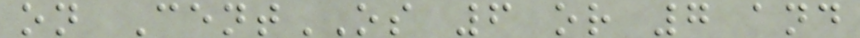on CentOS 6 or 7 and
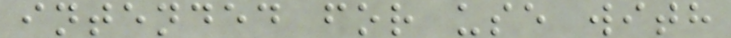intended for use with
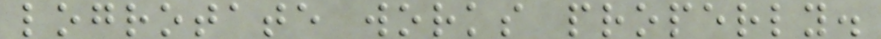logrotate works properly.
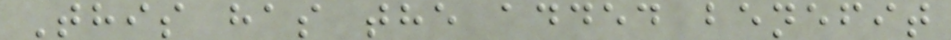This has the added benefit
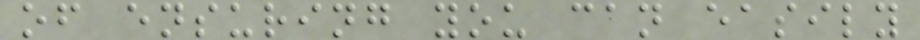of ensuring you can easily
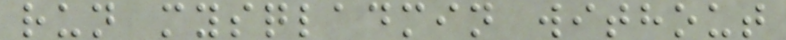run mysqladmin without
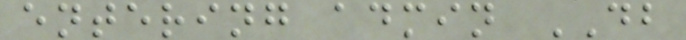entering admin DB
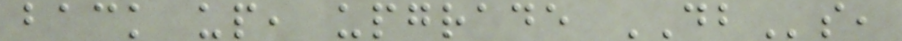back up, upgrade DBs,
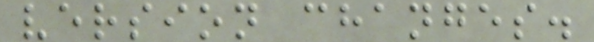version changes.
